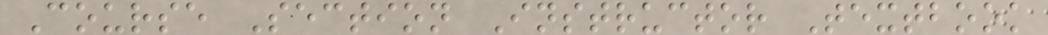Course Section Instructor Textbook
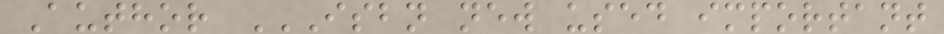Author ISBN NEW USED IMPORTANT
